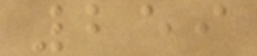259
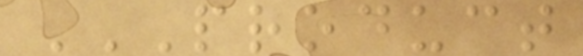PRODUCT
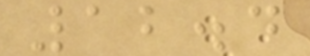12.4
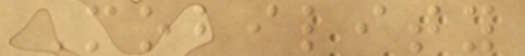Mobility
